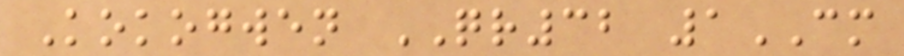Kokogwen QR32 1CM
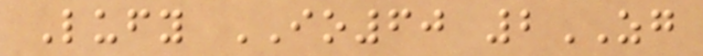Lufy IO60 2ZG
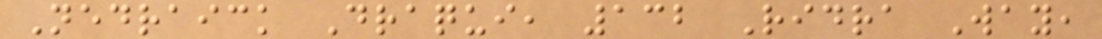Nedraick Draqui, 132 Ridra Way,
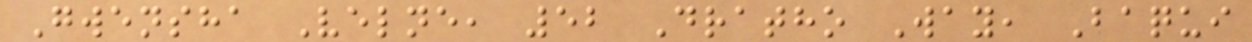Gwensha Velne, 52 Dratho Way, Baqui
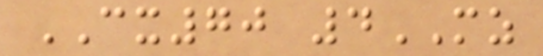CX70 4MZ
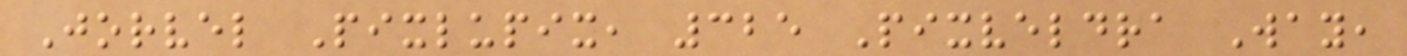Jorvel Pixlupix, 325 Pixveldra Way,
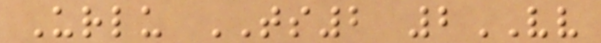Urlu TS2 2VV
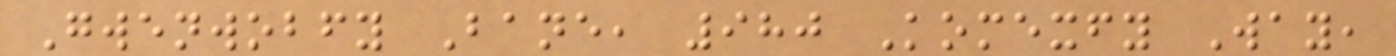Gwenwobfy Bane, 980 Komexfy Way,
